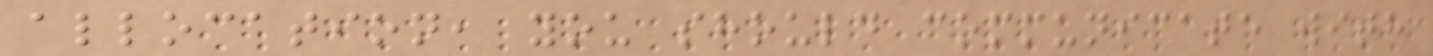allocation, you should communicate with
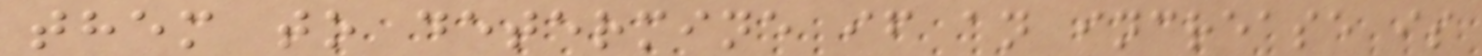them to determine if an increase is
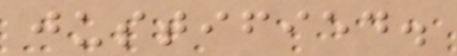justified.
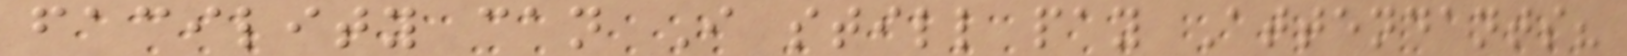facility can I still pay Attendants?
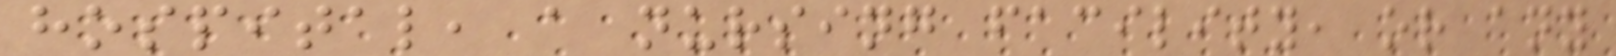hospital, a nursing facility, or any
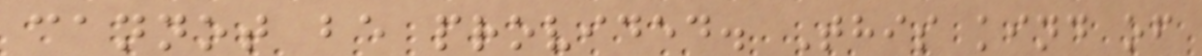cannot be provided. This kind of
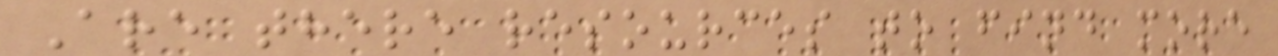Are there resources to find more
